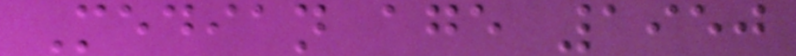Median age 1950
